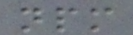npm
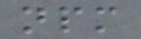npm
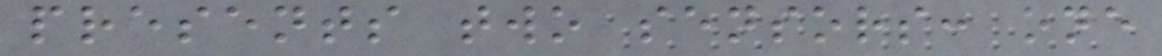presents two sensors: one
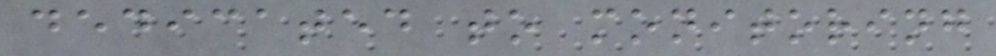dedicated to monitoring
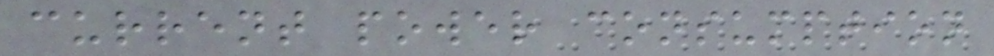current power consumption
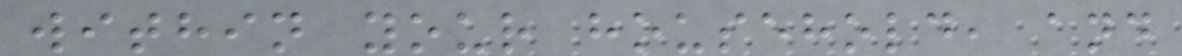within your household, and
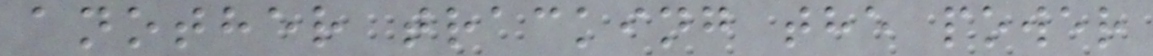another tracking the power
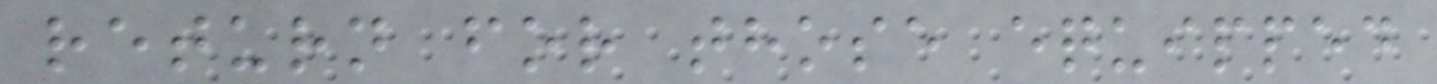return for those equipped
